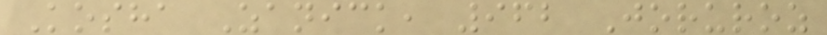Kosha Zanick, 962 Joruroz
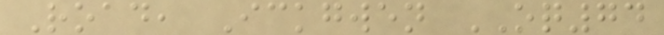Road, Ickgwen OQ74
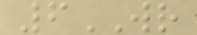6WR
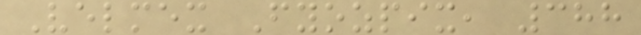Velmex Fyozpix, 388
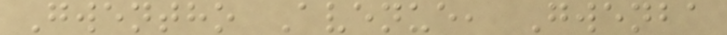Gwentho Avenue, Gwenba
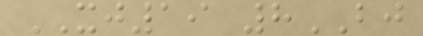XJ19 8BJ
